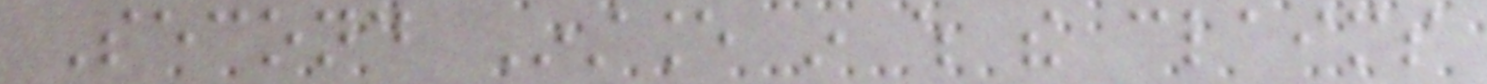Second Instance in which the claims
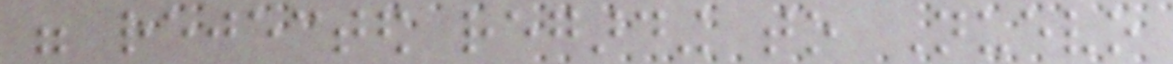were rejected regarding to Nuevo
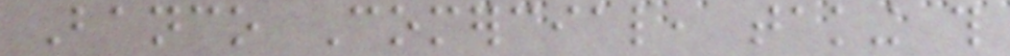Banco Comercial, taking this
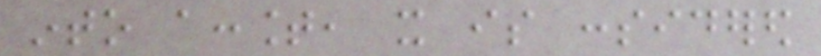into account, it is considered
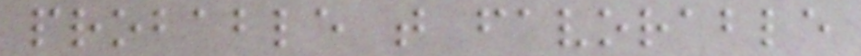probable that favorable
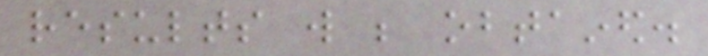results will be obtained.
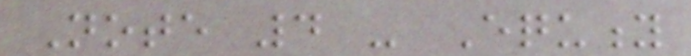Note 4 - Equity
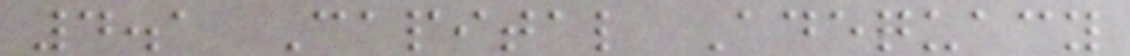4.1 Capital Adequacy
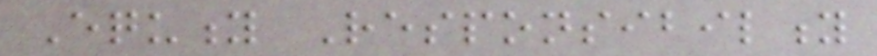Equity Responsibility
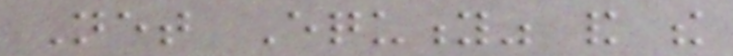Net Equity" and the
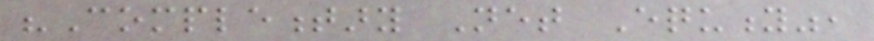"Complementary Net Equity",
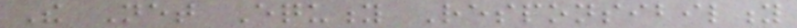The Net Equity Responsibility
